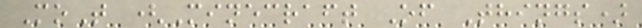MoT (Minecraft Of Things)
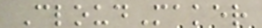CloudMaker
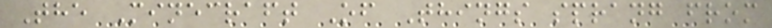The Minecraft Of Things sprang from
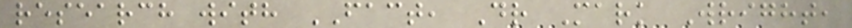research with FACT, Dr Mark Wright,
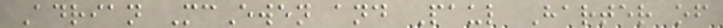Adrian McEwen and Paul Harter of
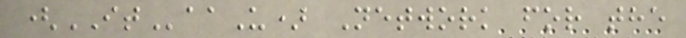(ITaaU) Network for the
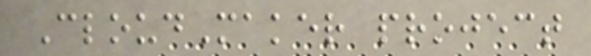CloudMaker project
